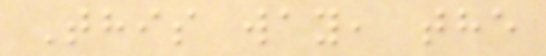This way, the
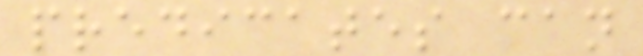predicates can
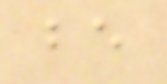be
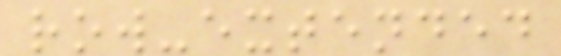row-extended
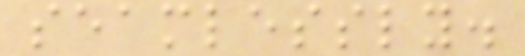seamlessly.
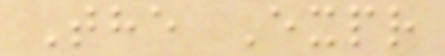The Expr
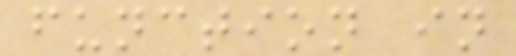function in
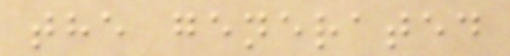the generated
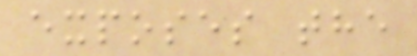exposes the
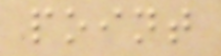point
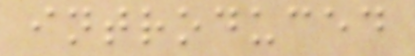introduced
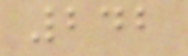242
